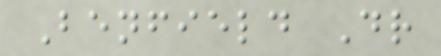Benfield Dr
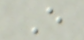E
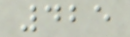425
